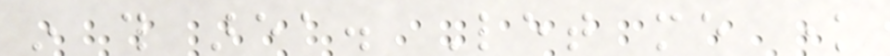in this area. Let me know
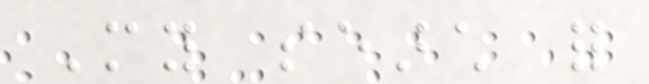My search for
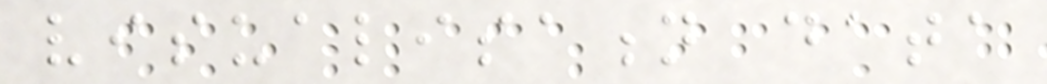visualisation data
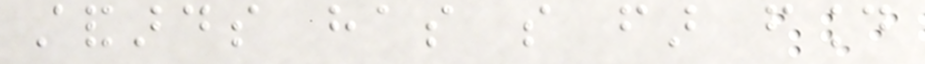standards has so far found
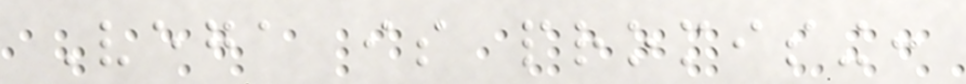Vega is promising:
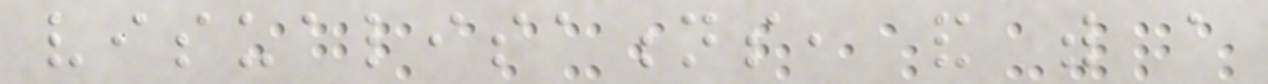visualisations, and with a
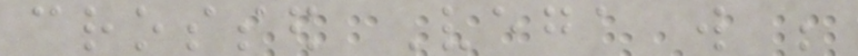crossed Vega will be
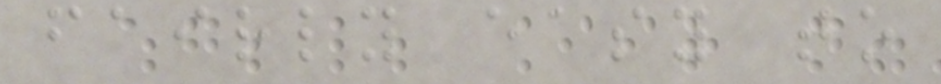fairly easy to
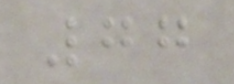77
